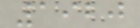1920
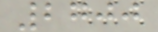2700
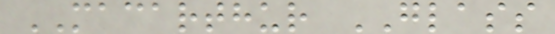MACARTHUR GLASS
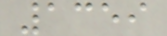1359
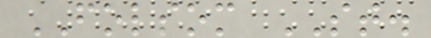FOLSOM ST.
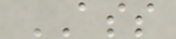ASS
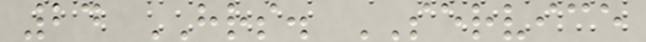24 HRS. SERVICE
